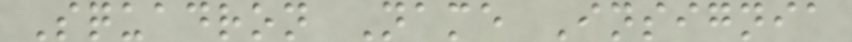Squadron Name Insignia
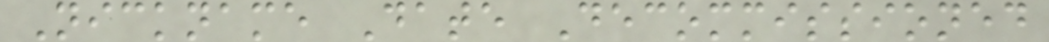Nickname Date Decommissioned
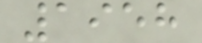1958
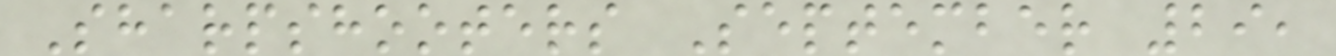Sharpshooters September 29,
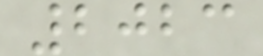2023
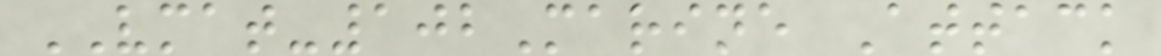VMAT-102Marine Attack
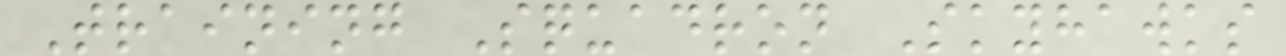Training Squadron Skyhawks
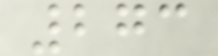273
